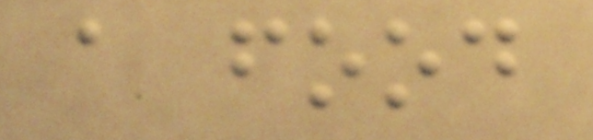a food
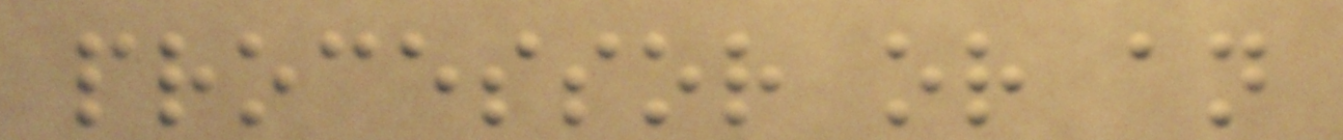processor or an
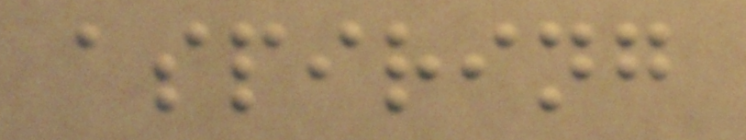aspiring
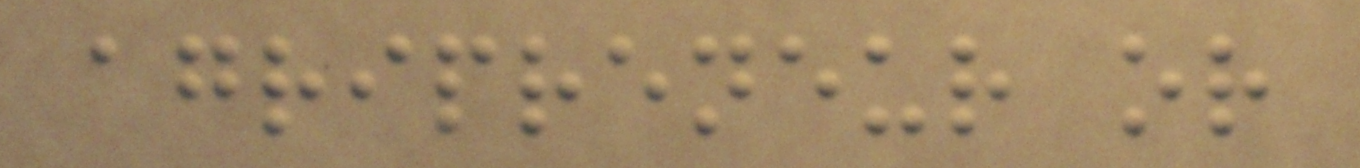agripreneur or
